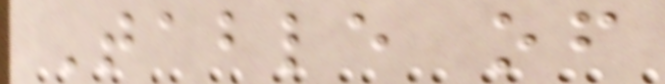Table of
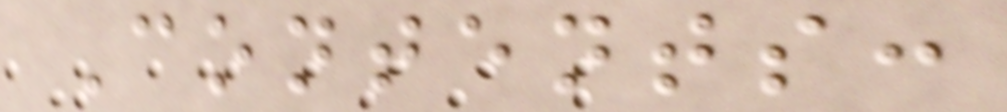Contents:
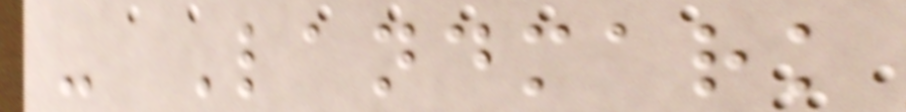- Landmark
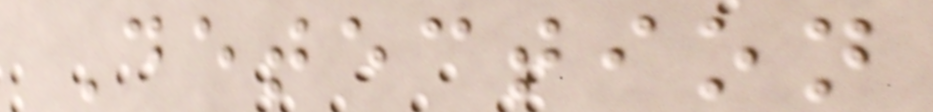Detection
